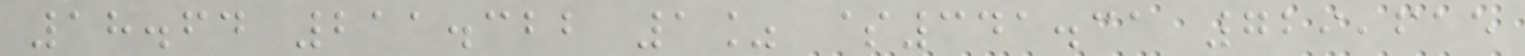18.64 211.322 1% $341.31 729,615
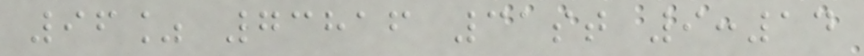96% 73816 31st 9:14
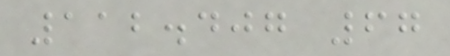112.407 67
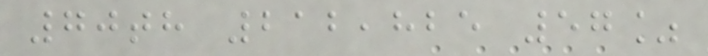70th 212,825 57%
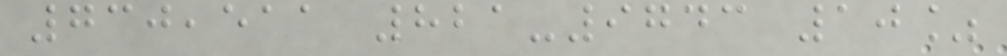730,511 821-9743 10%
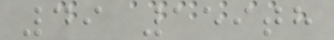49 159th
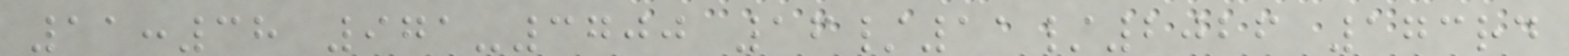11:38 971-3700 16/11/2026 173rd
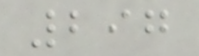297
